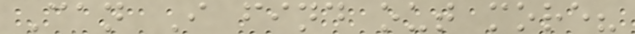Can I find out more?
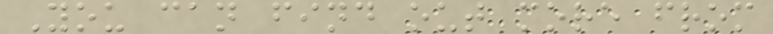You can find out more from
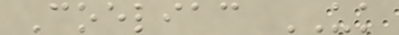Coeliac UK
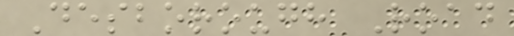Desborough Road
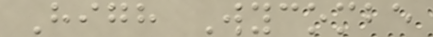High Wycombe
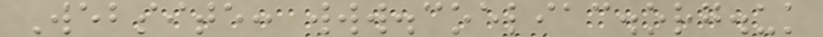Website: www.coeliac.org.uk
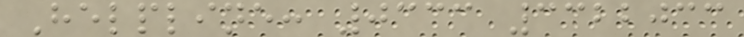Helpline: 0333 3322033
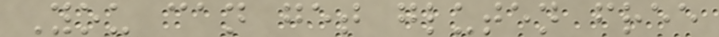You can get gluten free
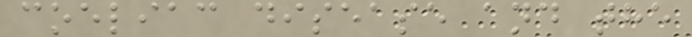coeliac disease and the
